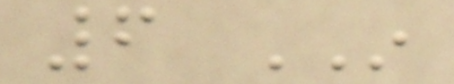6 IN
